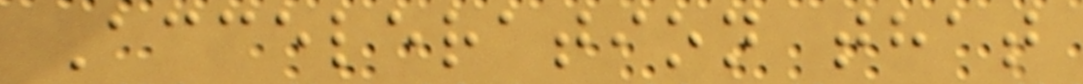Acceleration that
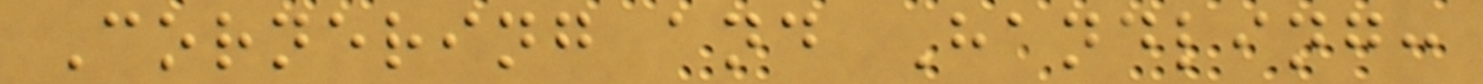Cornering and Handling:
